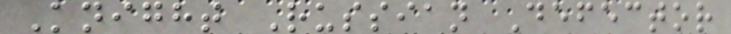Knight Russian Defector
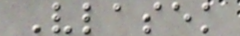Vlasek
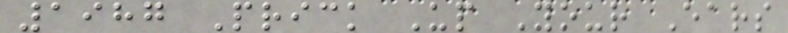1987 Prick Up Your Ears
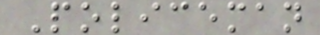Policeman
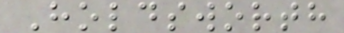Holdsworth
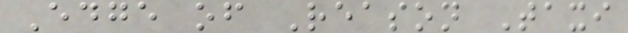Edge of Reason Taxi
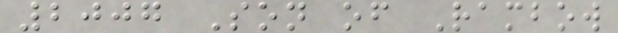2007 Son of Rambow
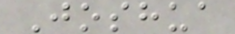Joshua
